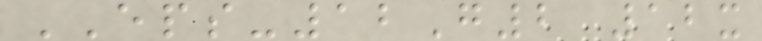EPS-12G2 12x
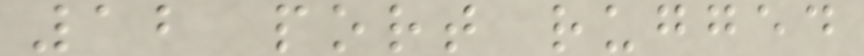12 port rugged
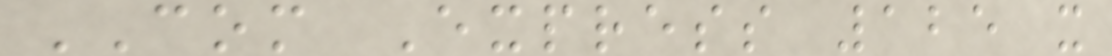COM Express 125 x
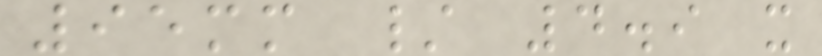95mm / 4.9 x
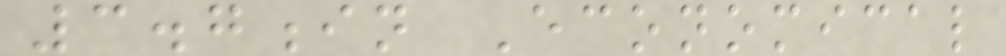3.7in Economical
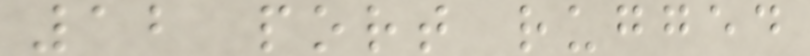12 port rugged
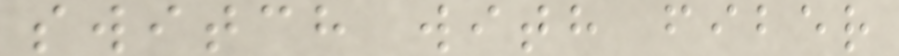switch with fiber
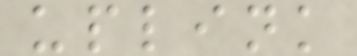uplink
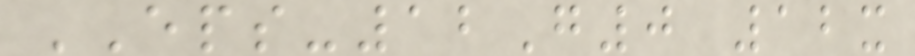EPS-12G0 12x
